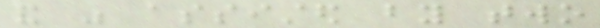and was assisted by two
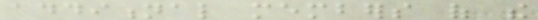additional members of the
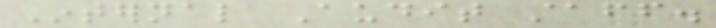Internal Audit staff.
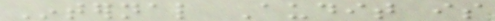Internal Audit is
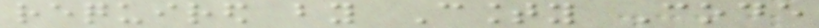required by County Code
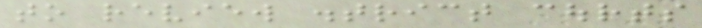to review district courts
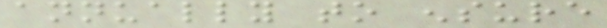annually to ensure
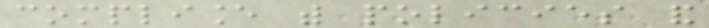compliance with policies and
